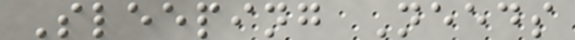Sleeping Needs
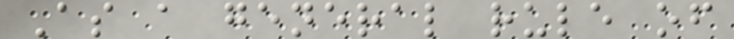As a general rule of
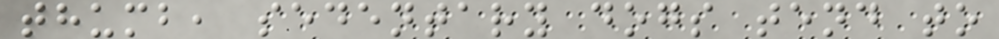thumb, sedentary dogs tend to
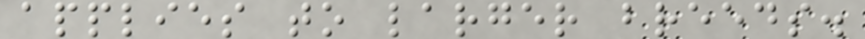applies to larger breeds.
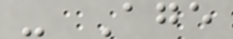- Age
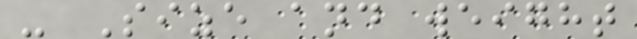- Size and weight
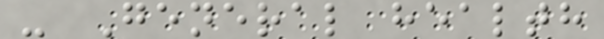- General health
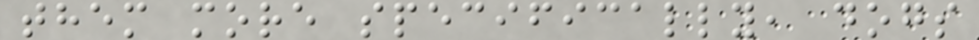them more specifically, dogs
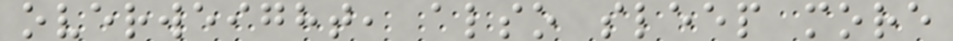overweight, also sleep more
